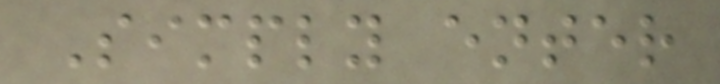Simply enter
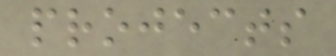projects
